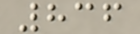836
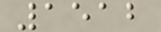1512
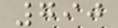790
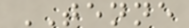TENNE
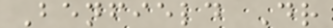Benfield Dr
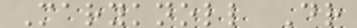Maryknoll Dr
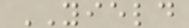YIELD
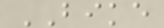BIKE
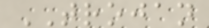TROJAN
